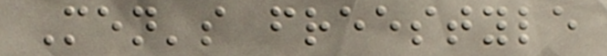Men's freestyle
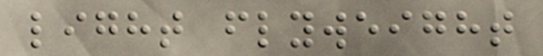light flyweight
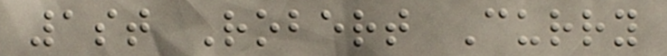1st Robert Curry
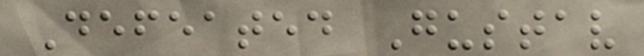Defeated Gustav
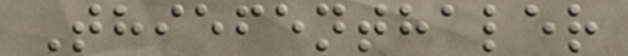Thiefenthaler
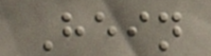Hein
